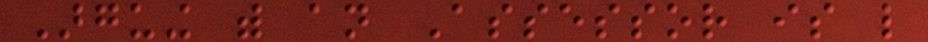Arguing with an Assessor is like
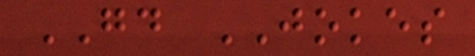GOOD JOKES
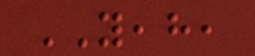YEAH,
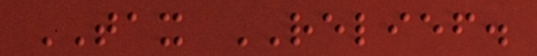TAX RELIEF.
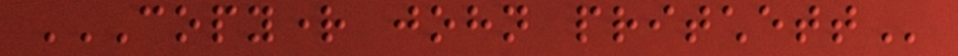COPYRIGHT JOHN PRITCHETT
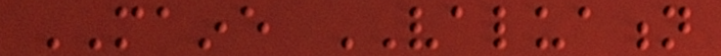MAINE VALUATION
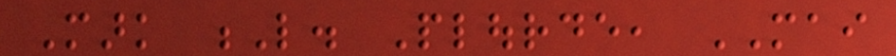Mark L. Plourde, MAI
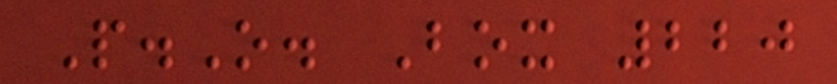P.O. Box 220
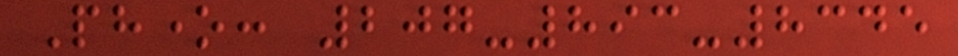Phone: 207-893-8345
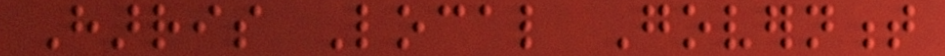Harris Local Government
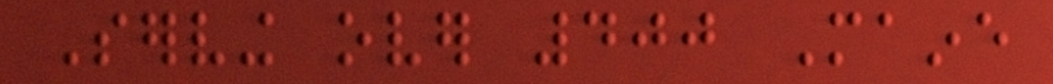Serving over 400 Maine
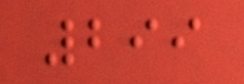299
